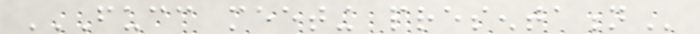FUCC MEETING PRESENTATION
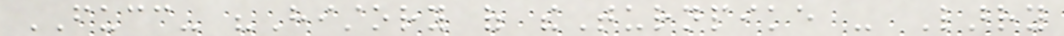FUCC- "History of theTurnpike - Larry
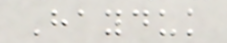Hayduk
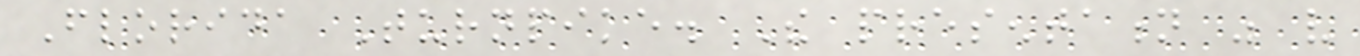Florida Turnpike. The presentation was very
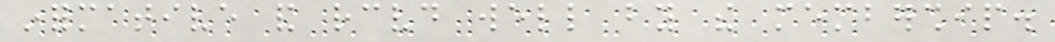informative and received well by the membership.
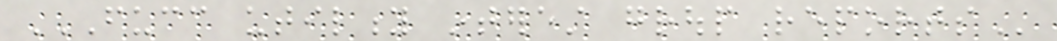FUCC UTILITY INTEREST GROUP REPORTS
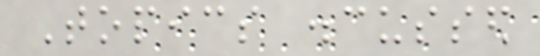Topics discussed
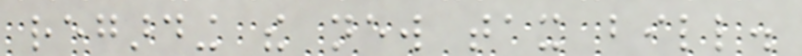regarding the new tax bill.
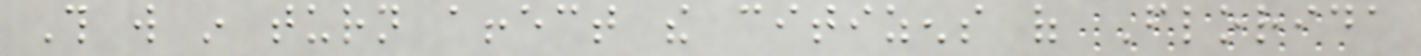This will in turn affect the citizens of Florida
